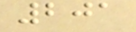201
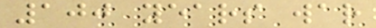100 years war
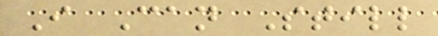I Can Still
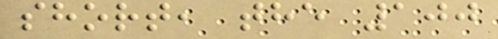short, the 100
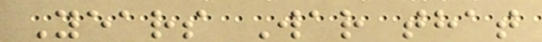Years War that
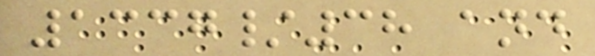1337/38 and
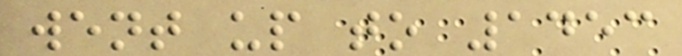went up to 1453
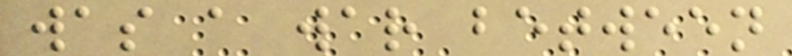was a war between
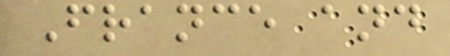France and
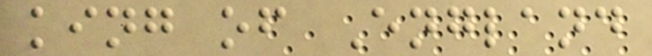king of England
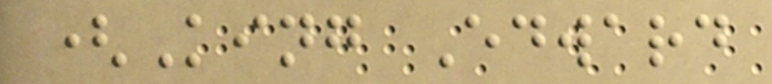(King Edward
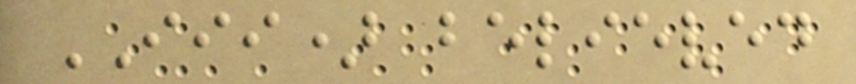III) believed
